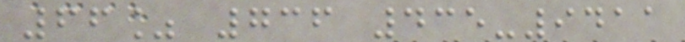66% 736 435-9411
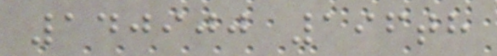140900 196th
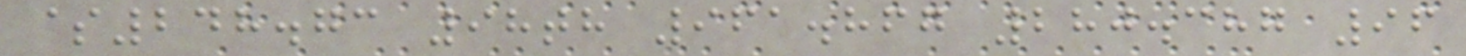$248.73 98th 961.867 280.387 96
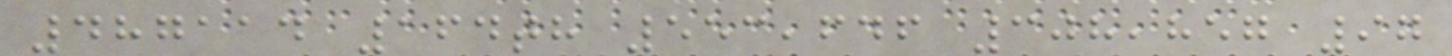487114 164th 553,646 308,857 97
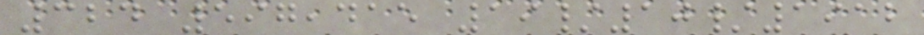324 597,415 19/10/1912
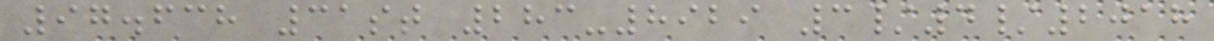97.638 31st 283-8929 3/4/2018
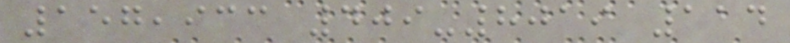157,933 409-8019 114
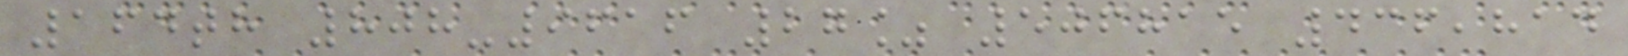164th 808-9616 27% 506815 436,814
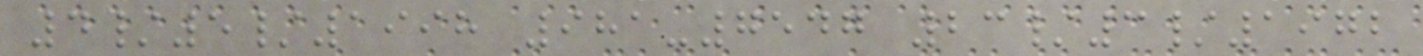4/5/1998 981-7547 23/3/1972
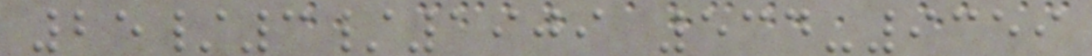25/3/1909 534-9359
